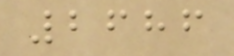2686
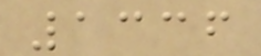1336
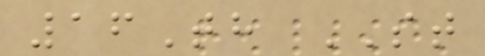16Th ST
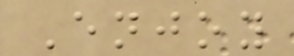Enjoy
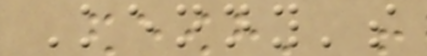Kenny's
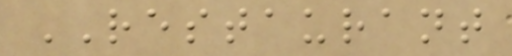RESTAURANT
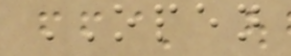OPEN
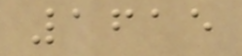1615
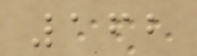162
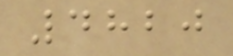4820
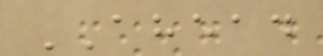AHEAD
